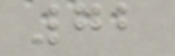72
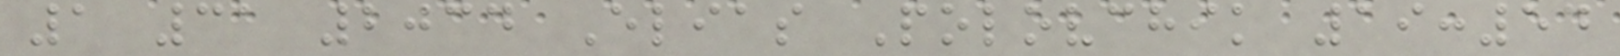1 31 2034 Elias Polovchik 19:54
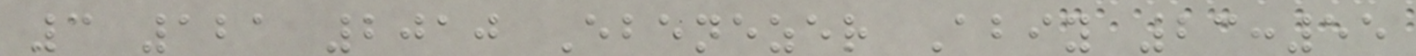3 121 2010 Ebenezer Abiy 23:55
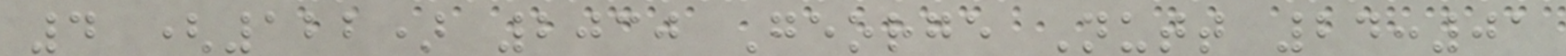4 (122) 2030 George Nutt 24:01
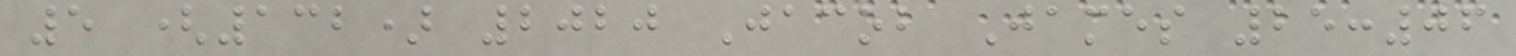5 (132) 2020 Jacob James 25:06
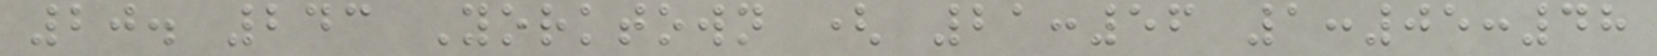20. 243 Yorktown ( 21:56 1:05:48
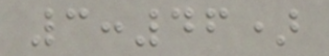3:46)
